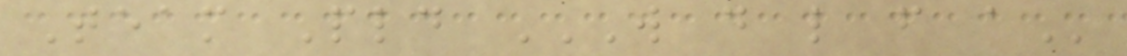Team Pld W D L F A
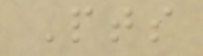Pts
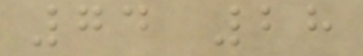74 28
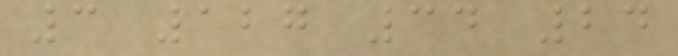3 127 34 24
